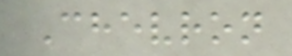Chevron
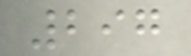297
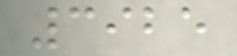3925
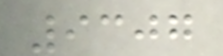9307
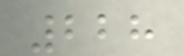228
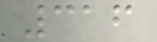316
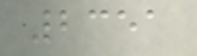2351
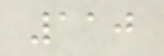110
